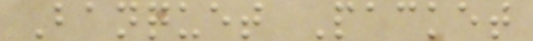Banquet Packet
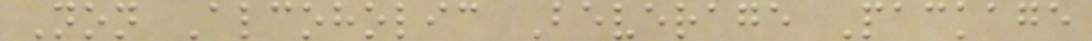Non Alcoholic Beverage Package
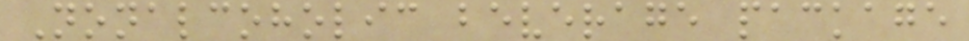Nonalcoholic beverage package
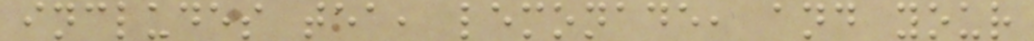includes tea, lemonade, and your
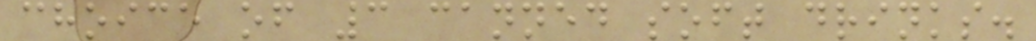choice of 3 canned soft drinks.
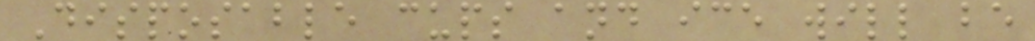Disposable cups and ice will be
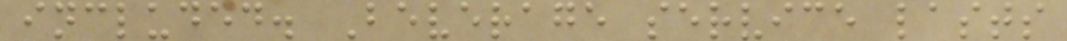included. Beverage service lasts
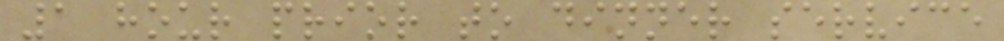1 hour prior to dinner service
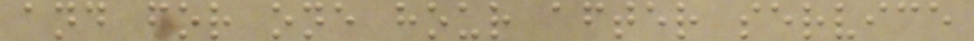and for one hour after service
